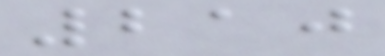210
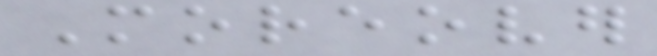Moreover
